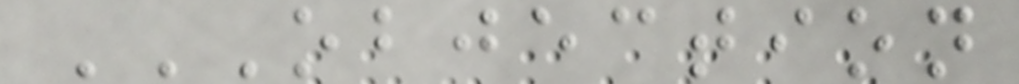OBJECTION
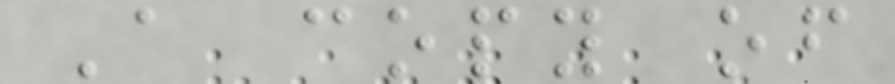A copy of
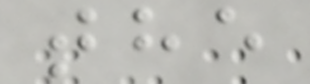the
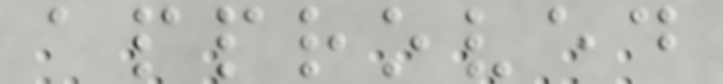approved
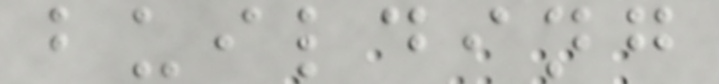building
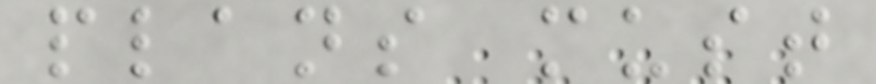plans must
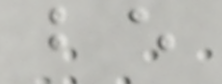be
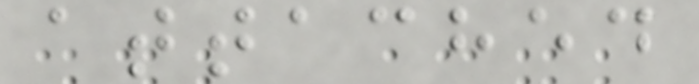attached
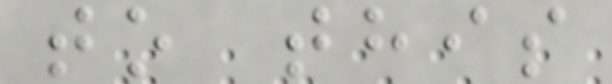to this
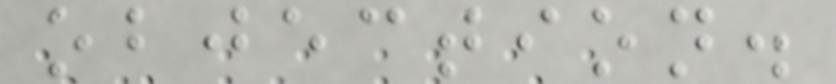objection.
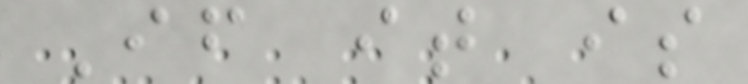If it is
